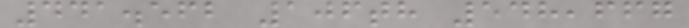441.562 106th 548,667
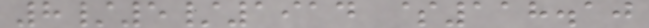8/5/1914 $118.10
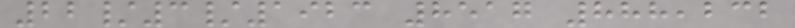22/3/1923 8517 888,232
